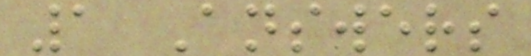1 Answers
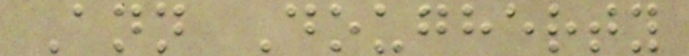Ann Dougherty
